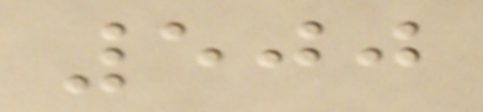500
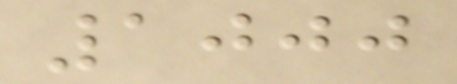1000
